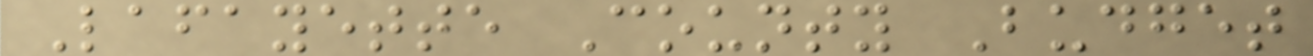Lafayette County Budget
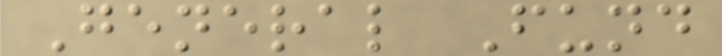General Fund
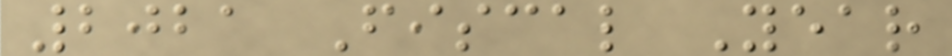2021 Fiscal Year
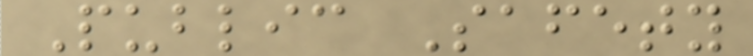Public Safety
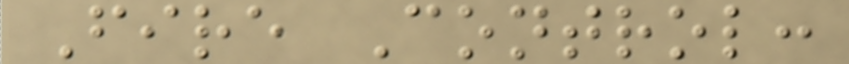Fire Control:
